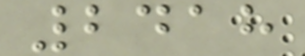2418
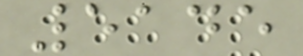5145
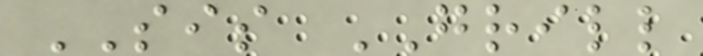SIS GRILL
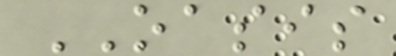OASIS
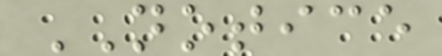NOTICE
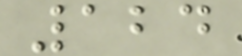124
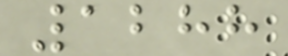1288
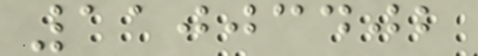11003402
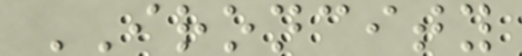IRONCITY
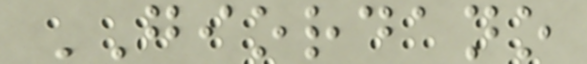GIORDANO
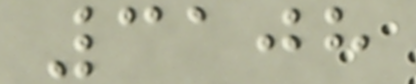3108
